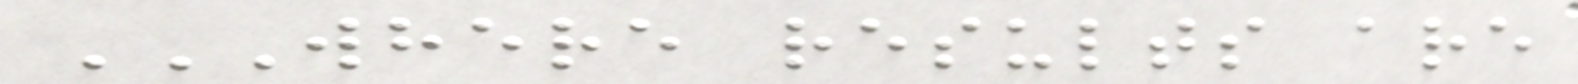WHERE RESULTS ARE
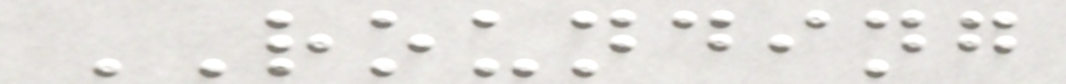ROUNDING
